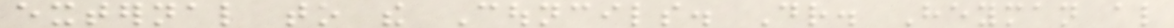external to the Councils. Dr. Heyman also
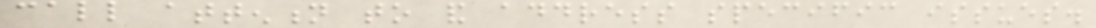call attention to and address specific issues.
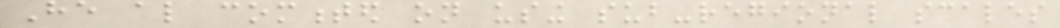He also commented on using sub-regional scales
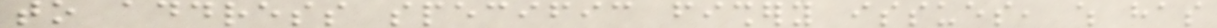to address specific fishery issues, which has
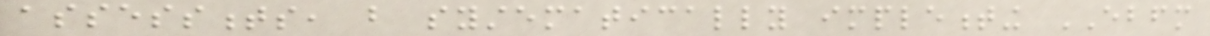assessments, but systematically implementing EBFM
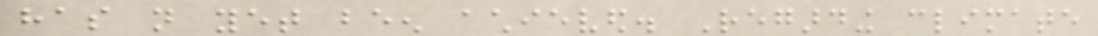has not yet been achieved. Regarding climate
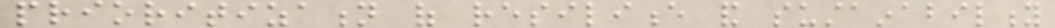prioritization of resilience and sustainability
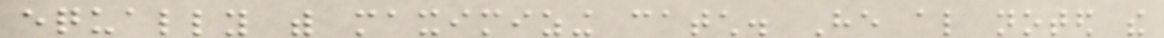equally with maximizing catch. He also noted the
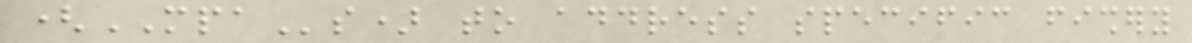(MPAs) to address specific fishery
